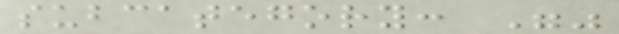subcategory: ""
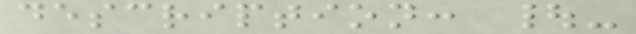description: |-
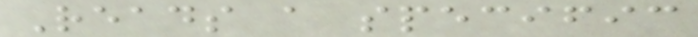Reads a specific
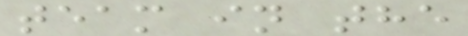team in the
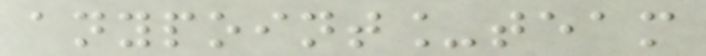anypoint_team
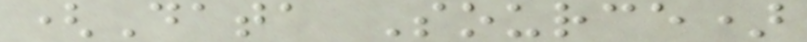(Data Source)
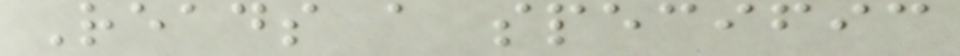Reads a specific
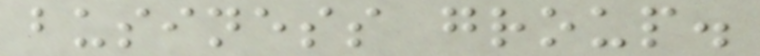business group.
